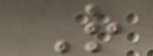R
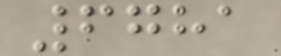6781
